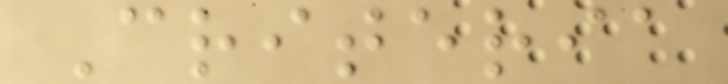Criteria
